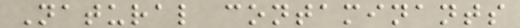Natural contaminants
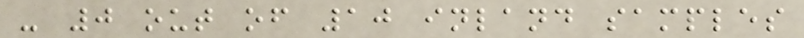- 0 out of 10 inland samples
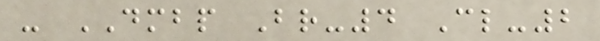- DMBP Br-4 Cl-2
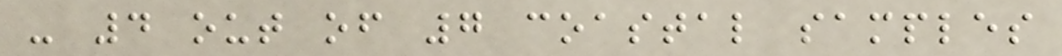- 4 out of 7 coastal samples
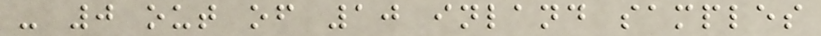- 0 out of 10 inland samples
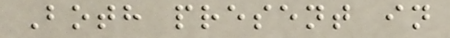Both present in
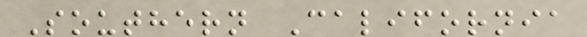Southern California
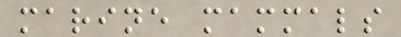marine mammals
